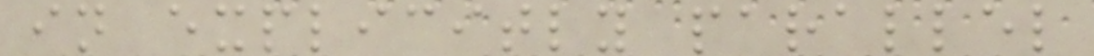in explicitly parallel
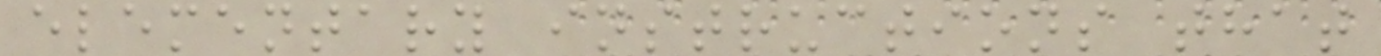elementary instructions that
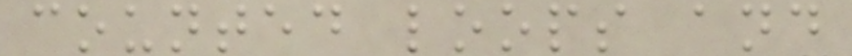counted loops and
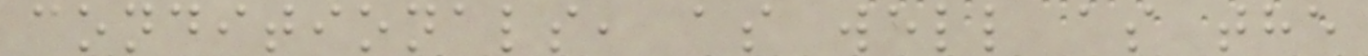conditionals, as well as the
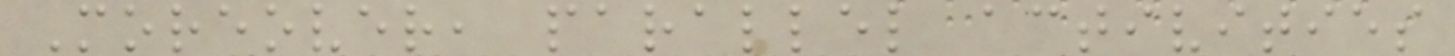Moreover, parallel activities
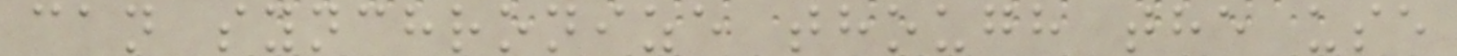can synchronize though the use
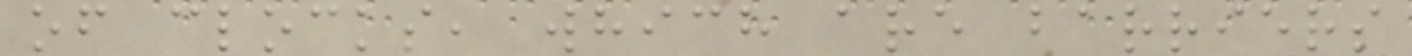of clocks, which are barriers
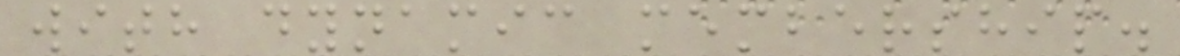with dynamic membership.
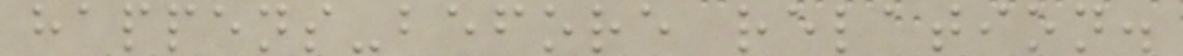happens-before relation.
